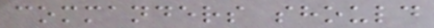commanders should
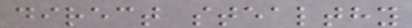direct stealthy
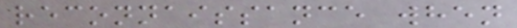reconnaissance when
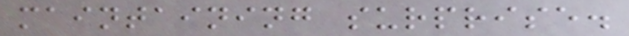maintaining surprise.
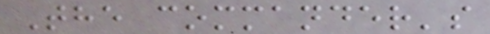The commander's
